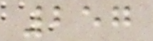257
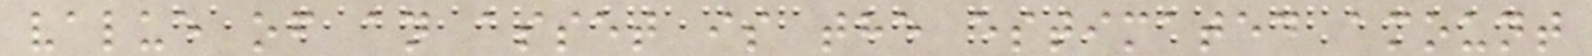value of an asset is the estimated amount
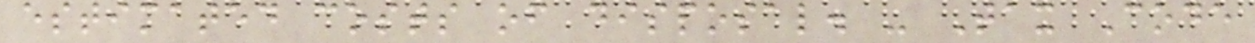estimated costs of disposal. - Tax Code
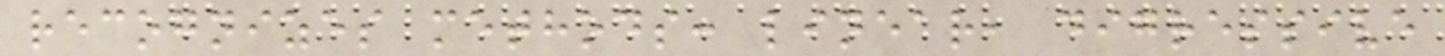recognizes methods: linear, digressive
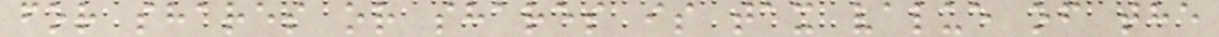for shares or shares is tax value of the
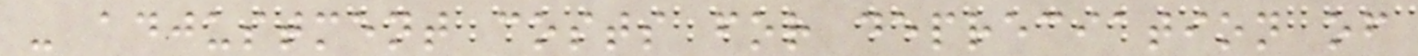- adjustment costs for depreciation of
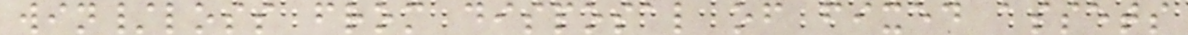win/loss from disposal of fixed assets
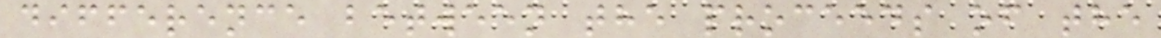difference between the proceeds of the
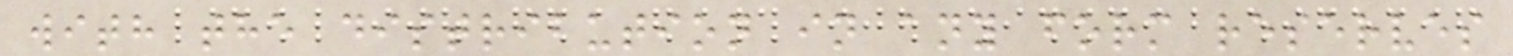with the distribution in any form reserves
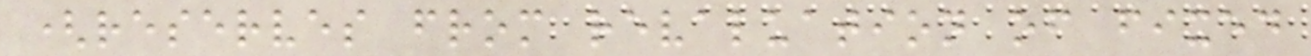(reserves from revaluation of fixed
